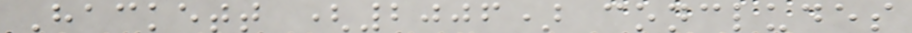Hackett (2006) concludes
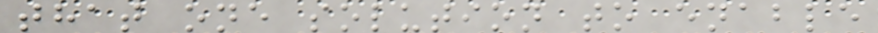that one solution to enable
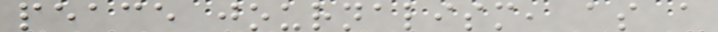peace journalism, as a
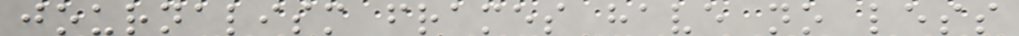journalism frames have no less
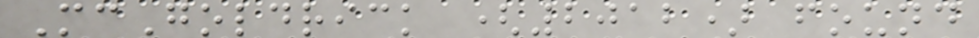McGoldrick (2012) found
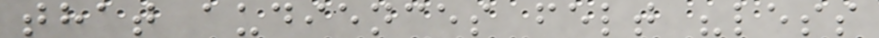that audiences felt "less
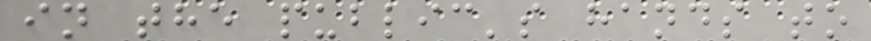in the public's hands to
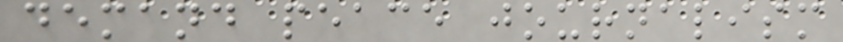demand peace journalism
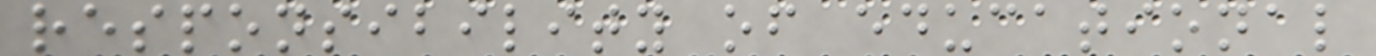responsibility of educational
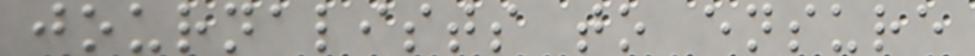journalists to ensure
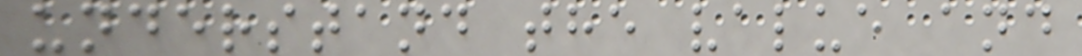understand the value and
